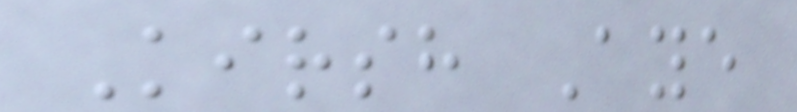Kirsh Aye
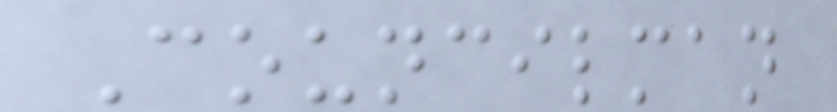Councilman
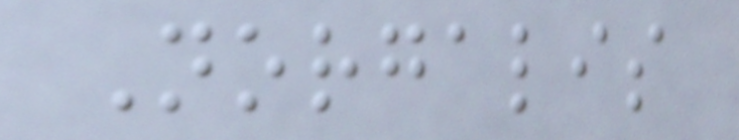Norgalis
